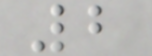2
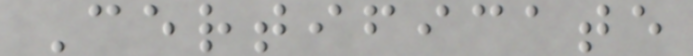Certificate
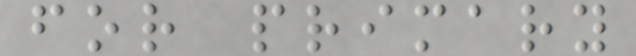for primary
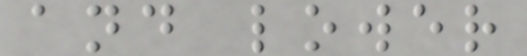and lower
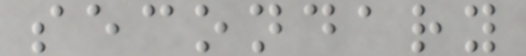secondary
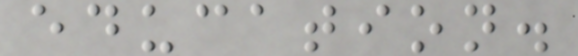education.
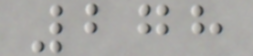278
